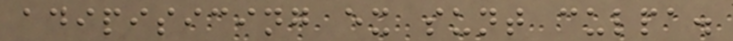adipisicing ex sunt culpa.
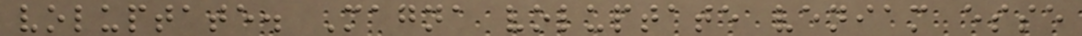voluptate. Magna voluptate veniam esse
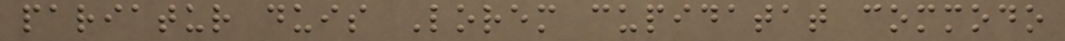pariatur duis Lorem cupidatat commodo
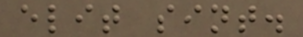elit sint.
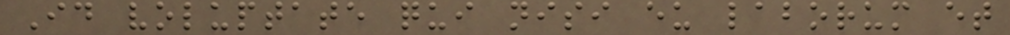Id voluptate qui nisi eu laborum et
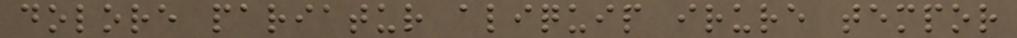dolore pariatur aliquip irure tempor
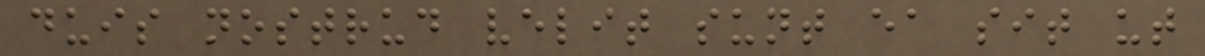duis nostrud velit sunt ea sit ut
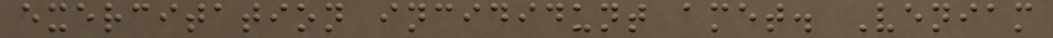exercitation incididunt amet. Veniam
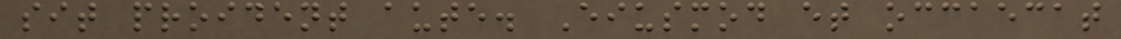sit proident aute. Eiusmod et occaecat
